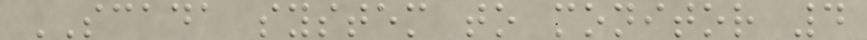SCADA system to monitor 4
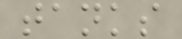tanks
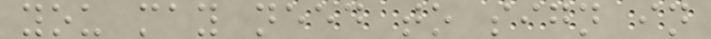you may need to sign in
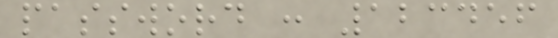password : 123456
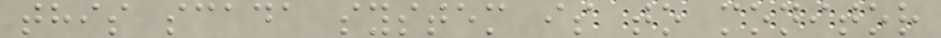this scada system is to monitor
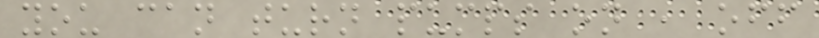you can turn pumps on , off
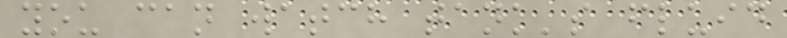you can watch tank's fluid
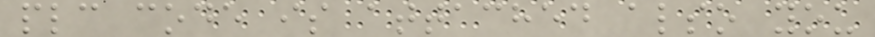plc code is attached also you
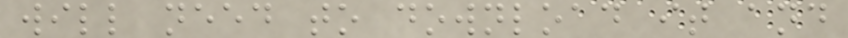will need to download it and
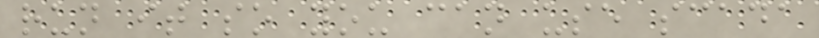run it so you can use scada
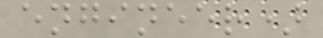engineer)
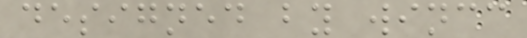designed by wincc
